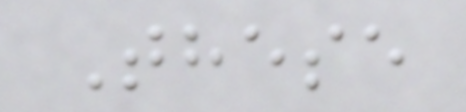These
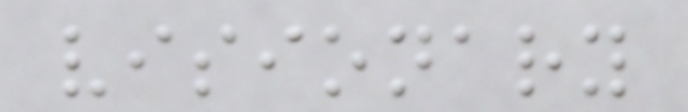visionary
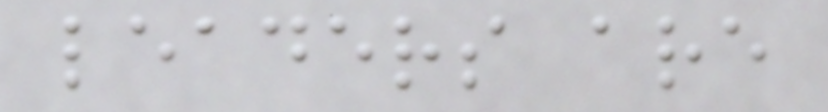leaders are
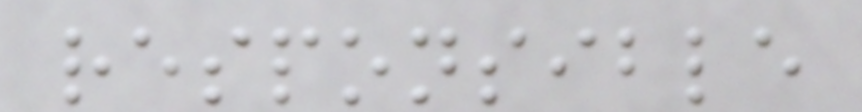responsible
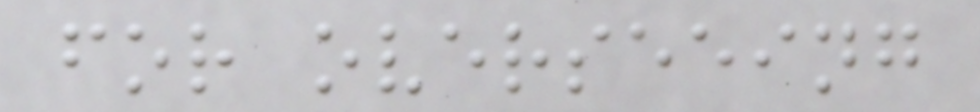for overseeing
